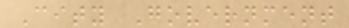City Government
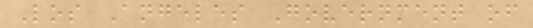Los Angeles Government of
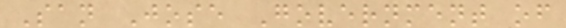San Jose Government of
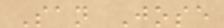San Jose
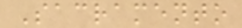Sacramento
